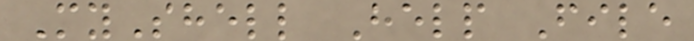MyShell Help File
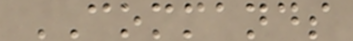COMMANDS
